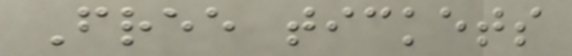Free tickets
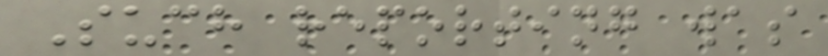Such reporting was
